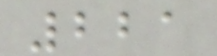221
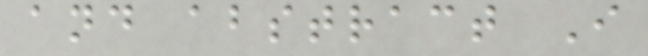and abstract I
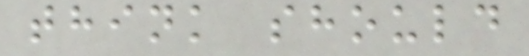think should
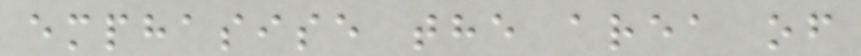emphasise the area of
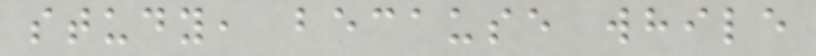study, because while
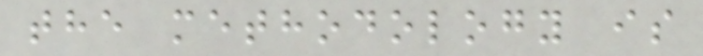the methodology is
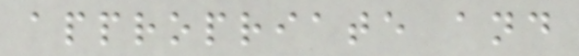appropriate and
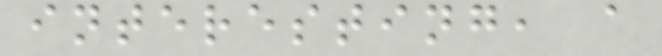interesting, a
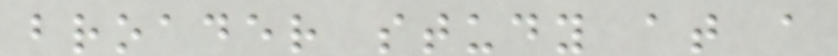broader study at a
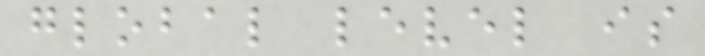global level is
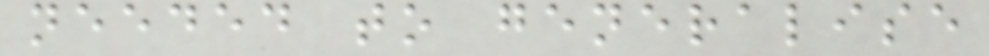needed to generalise
